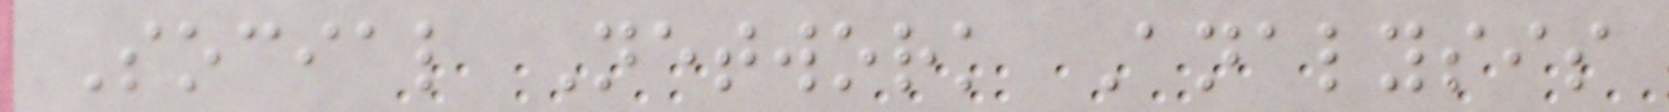Social Network Analysis
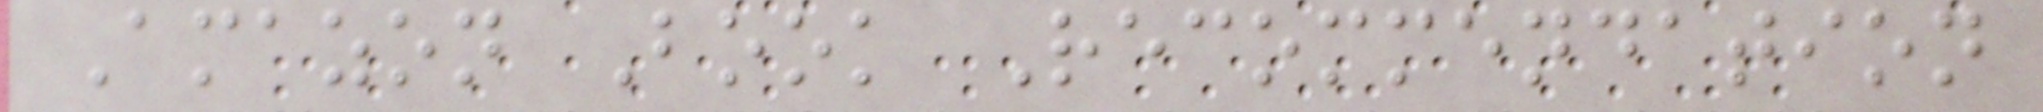Amazon Book Recommendation
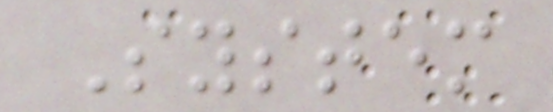System
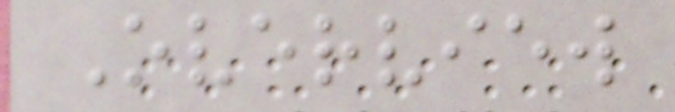Overview
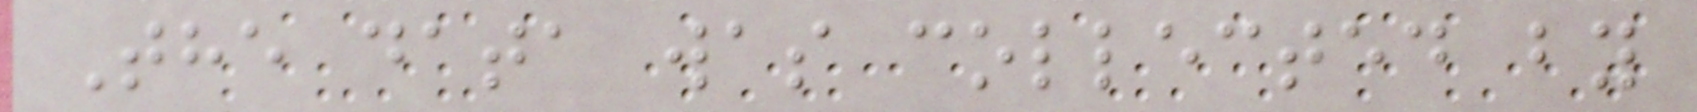The data was collected by
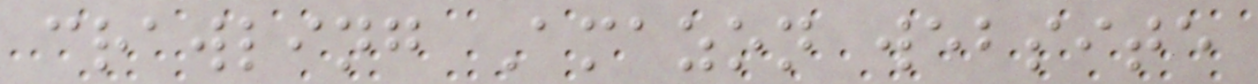crawling Amazon website
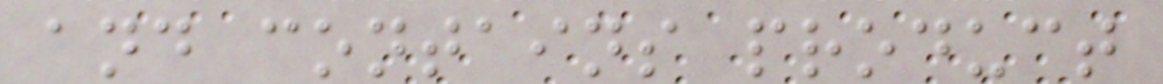and contains product
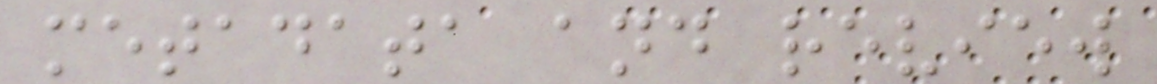metadata and review
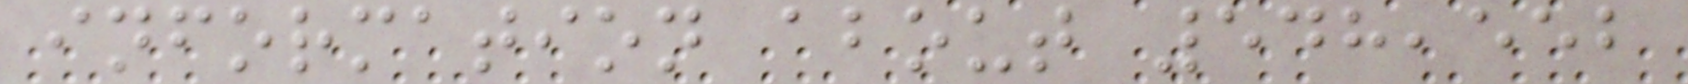information about 548,552
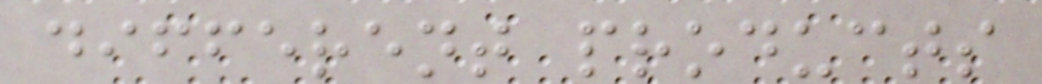different products
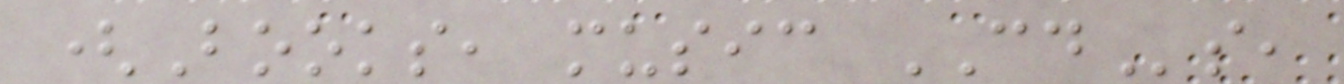(Books, music CDs,
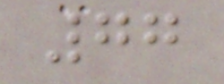77
